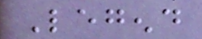Legend
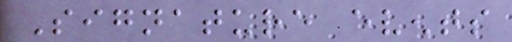Signature events
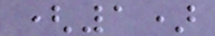(1)
